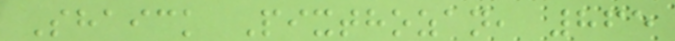Shaick Pixthozan, 865
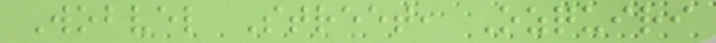Wobvel Street, Ozquiri
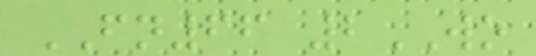FN66 2WO
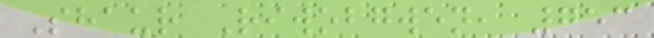Shaur Riwobgwen, 753
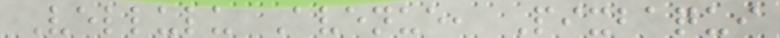Vellulu Avenue, Pixbaqui
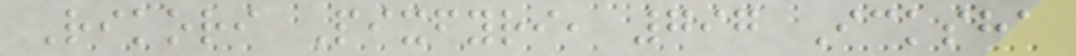Rikori Pixfyri, 797 Icksha
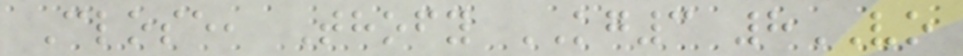Close, Thofy KG3 8VO
